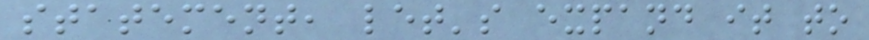statement, let's expand it to
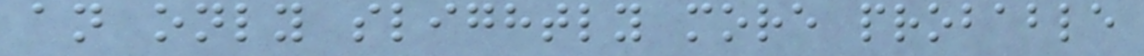an only slightly more probable
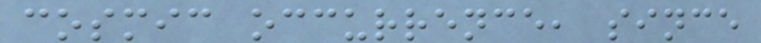cosmic occurrence, since
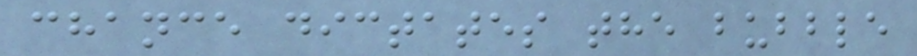chance dictates the bubble
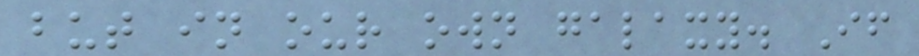but in our own galaxy. If
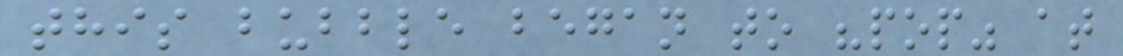this bubble began to "pop" at
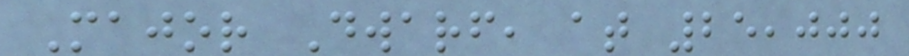Major Dwarf, at 25,000
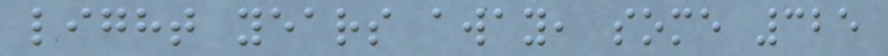light years away, some 325
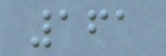161
